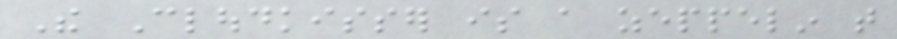The Cloudkisser is a zeppelin that
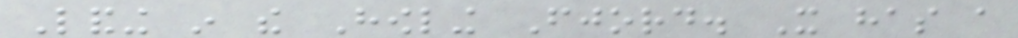Landing in the Howling Fjord. It has a
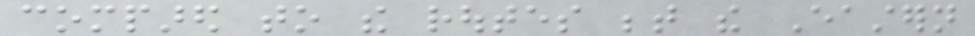compared to the routes between the Eastern
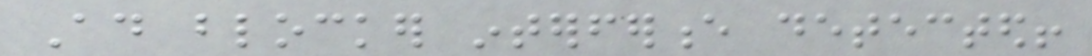Ad blocker interference detected!
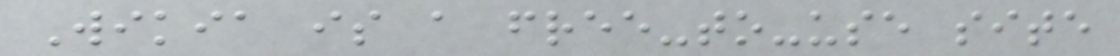Wikia is a free-to-use site
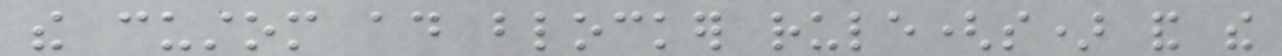the custom ad blocker rule(s) and the
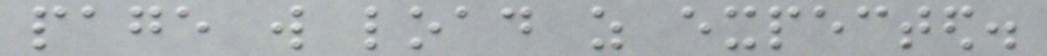page will load as expected.
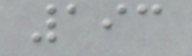193
